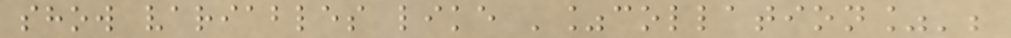show variables like '%collation%';
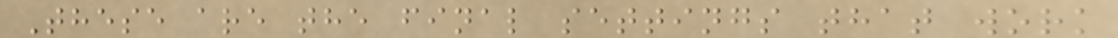These are the final settings that work
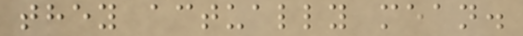they actually mean.
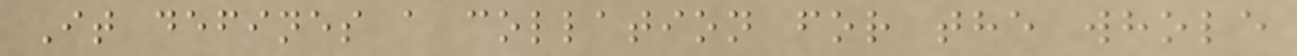It defines a collation for the whole
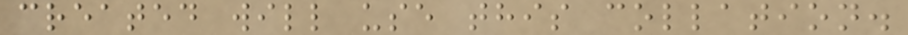created will use this collation.
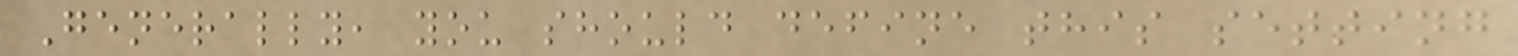Generally, you should define this setting
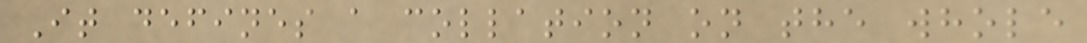It defines a collation on the whole
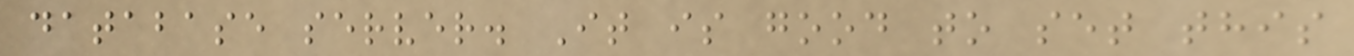database server. It is good to set this
